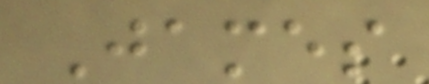James
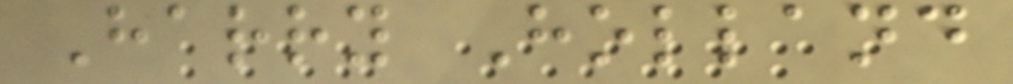Harry Holland
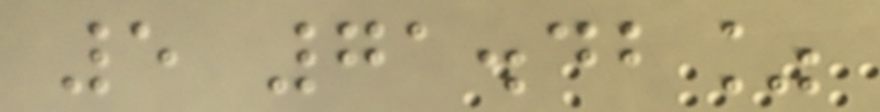5 71.42%
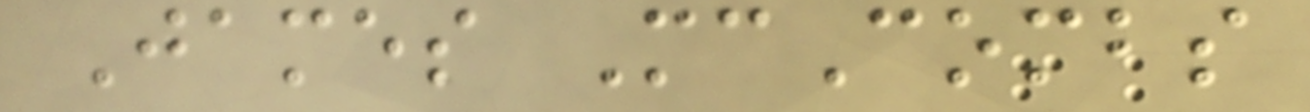James McCombs
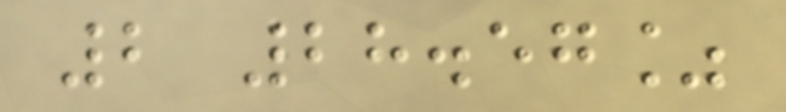2 28.57%
